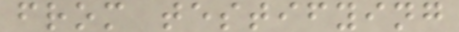from testifying
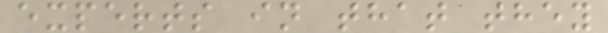experts in that they
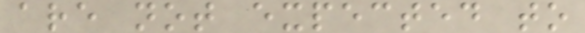are not expected to
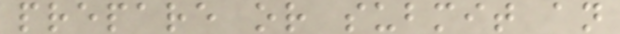prepare or submit an
